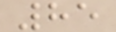85
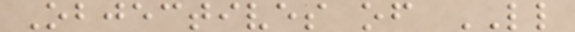Objectives of LL
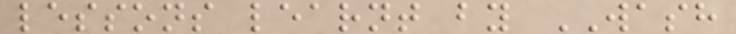lessons learnt by WASH
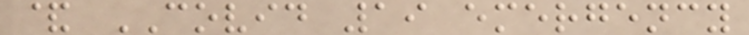& COVID 19 emergency
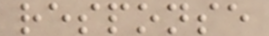response
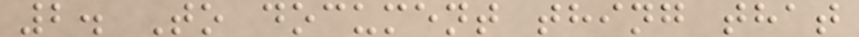2. To document thing that
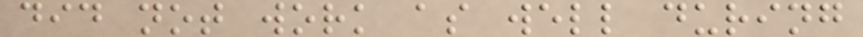did not work as well during
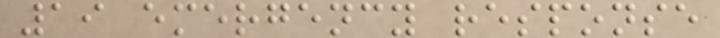19 emergency response
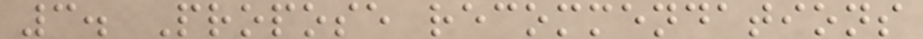3. Propose recommendations
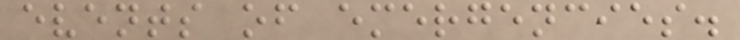events of emergencies.
